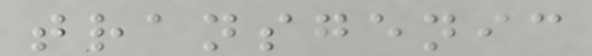transgenic
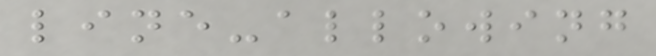line-allowing
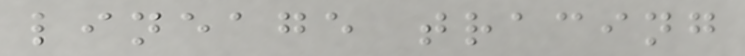lineage tracing
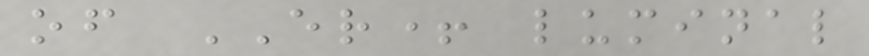of ER+ luminal
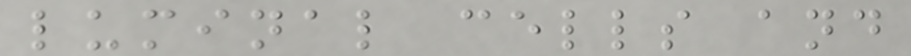luminal cells and
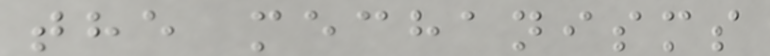the mechanisms
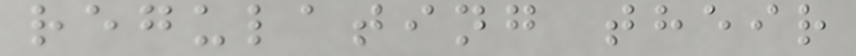regulating their
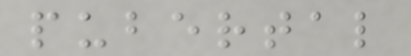pubertal
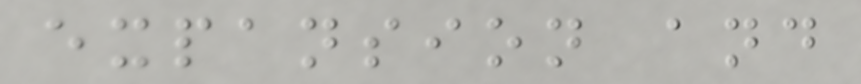expansion and
